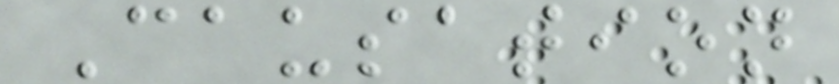Causation
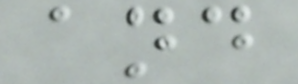and
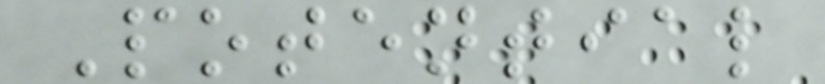Potential
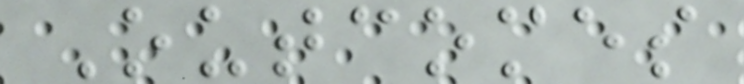Outcomes
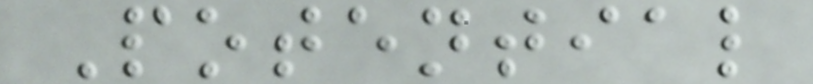Potential
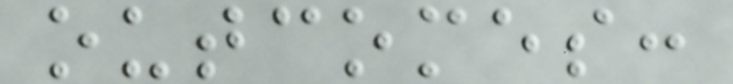outcomes:
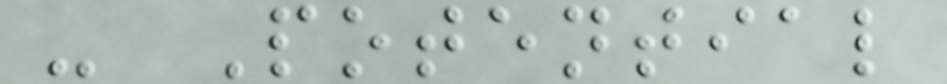- Potential
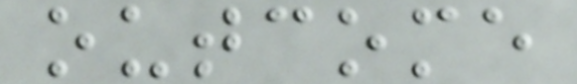outcome
